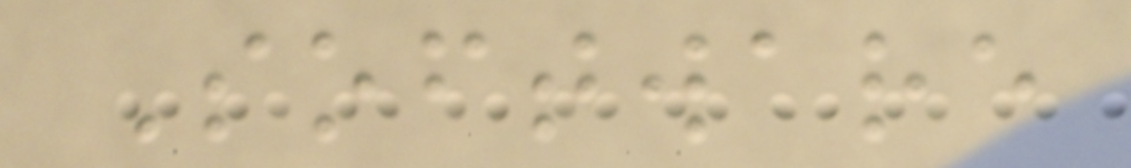Software
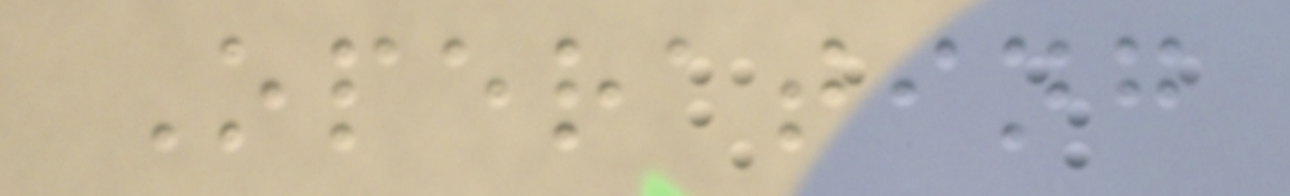Operating
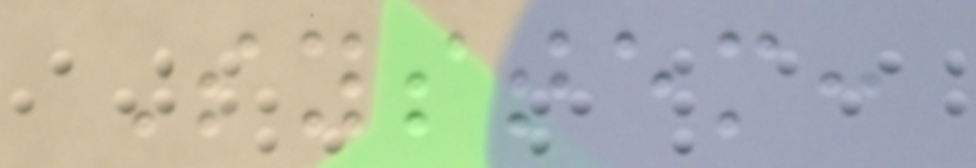System:
